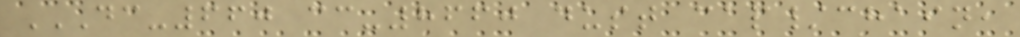DC-660 CC-8660 DUST CAP/CHAIN,
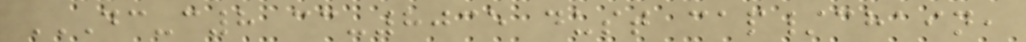DC-C8 CC-8035 DUST CAP/CHAIN,
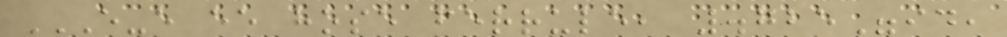E-E EE HOSE FERRULE, .725"ID,
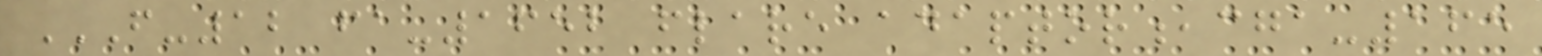F-12 FA-1652 FLARE ADAPTOR,CGA-165
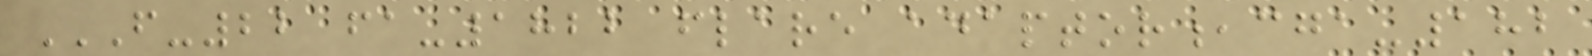F-22 FA-1822 FLARE ADAPTOR,CGA-182
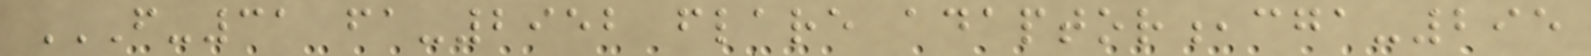F-31 FA-2952 FLARE ADAPTOR,CGA-295
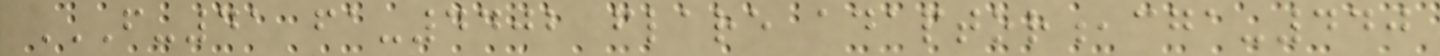F-41 FA-4402 FLARE ADAPTOR,CGA-440
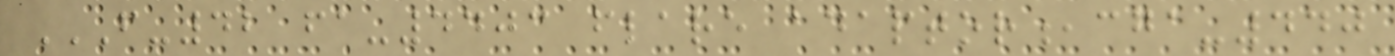F-42 FA-4403 FLARE ADAPTOR,CGA-440
